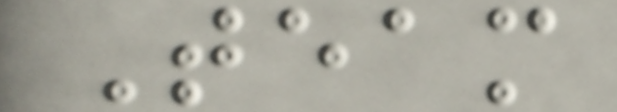Team
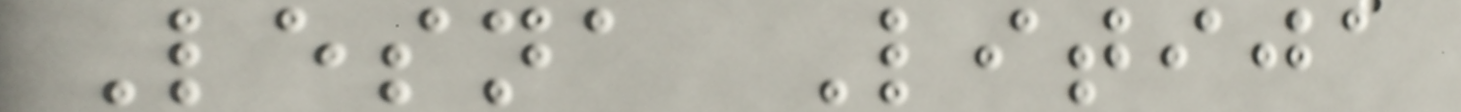Lesna Litija
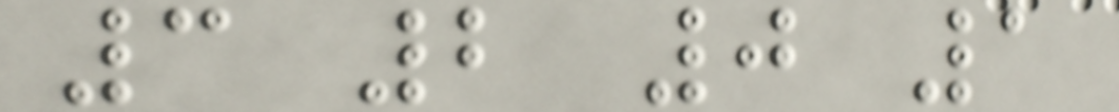3 2 0 1
